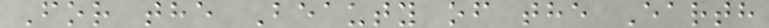For the Beauty of the Earth
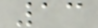13
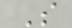S
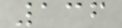136
